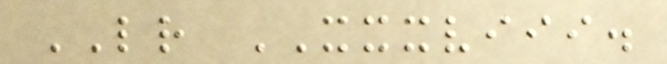LETTER XXXVIII.
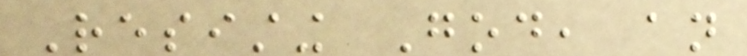Resisting God, an
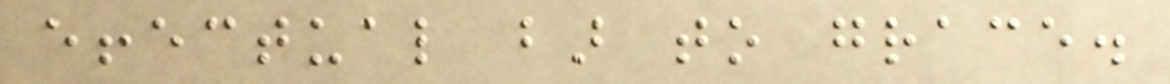effectual bar to grace.
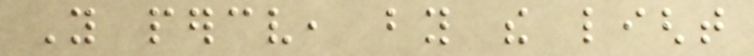You perceive, by the light
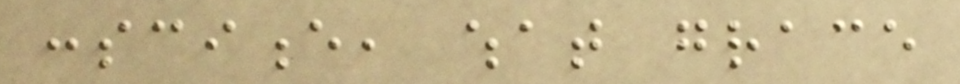conscience, what grace
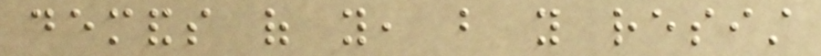demands of you, but you resist
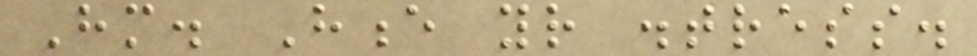Him. Hence your distress.
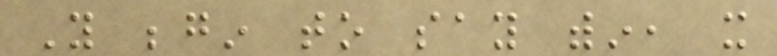You begin to say within, it
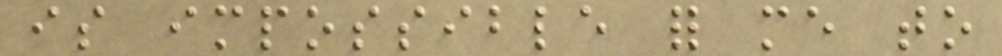is impossible for me to
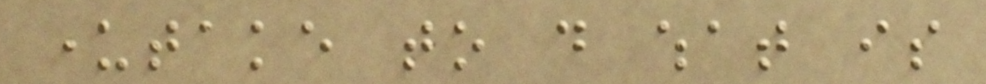undertake to do what is
